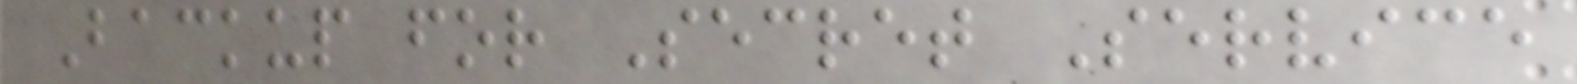Backup for Secret Service
